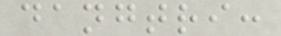dangtri:
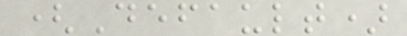(Default)
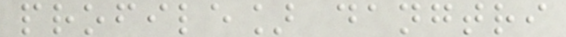profile] dangtri
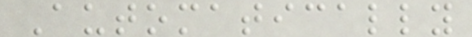Automatically
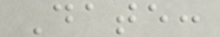Date:
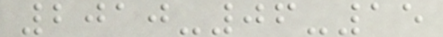2010-06-15
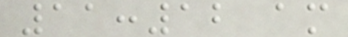11:12 am
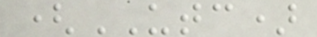(UTC)
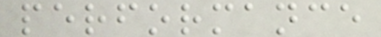performance
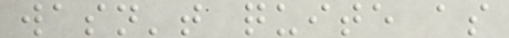wasn't quite as
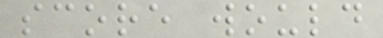score would
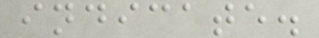indicate.
